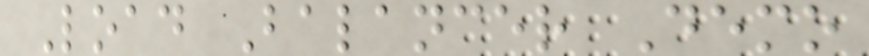Load Balancer Demo
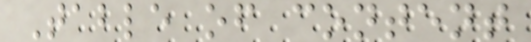Table of content
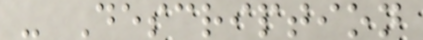- Description
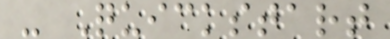- Quickstart
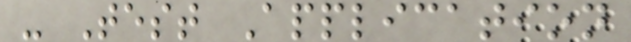- Test Application
